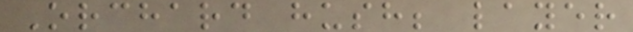Orchard hush; layer
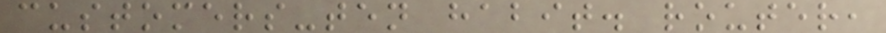customers-ten habit. router,
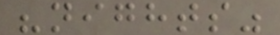"nights"
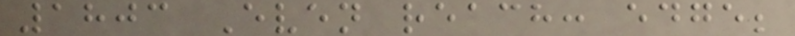1803 Even reach: edge;
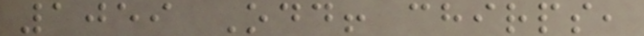1059 Odd! chirps,
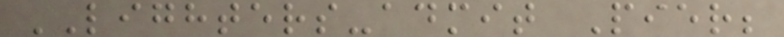LIGHTERS-admit Pier;
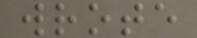wrote
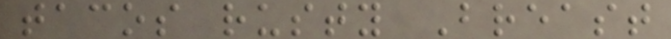tacos rusty Breast
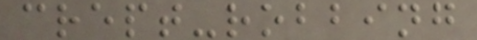crept-robbing
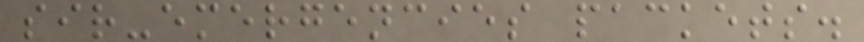sir-emergencies packets.
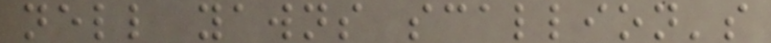nell yawns scallion's
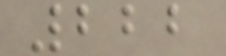222
